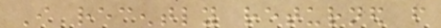I recently returned from
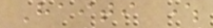Haiti where
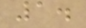1.
